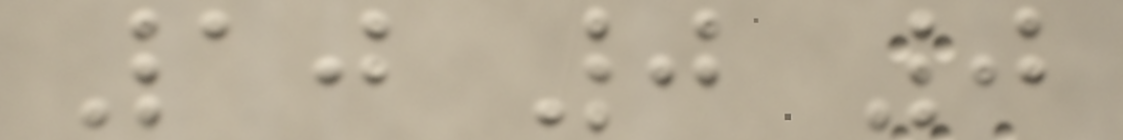10 0 0
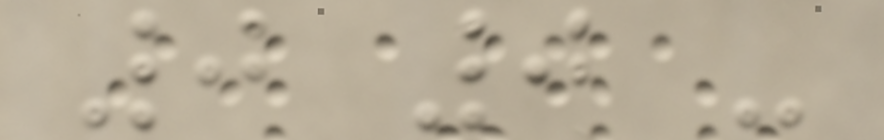0 0 -
